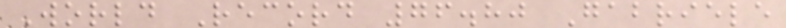World Record 76.80 Gabriele
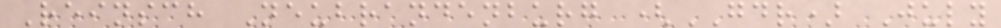Reinsch Neubrandenburg (GDR) July
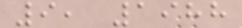9, 1988
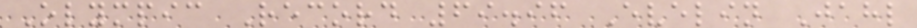Olympic Record 69.96 Evelin Jahl
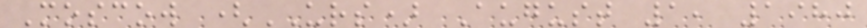Moscow (URS) August 1, 1980
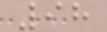98
